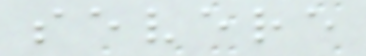severe
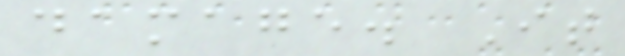damage. It
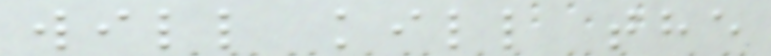will kill the
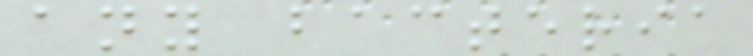any bacteria
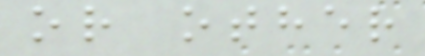or other
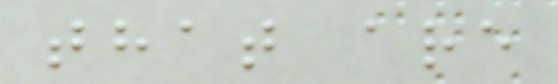that are
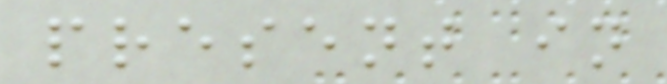present in
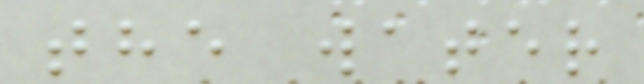the water
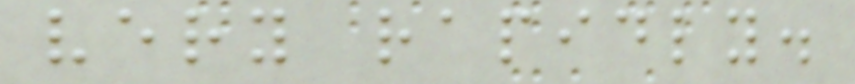very rapidly.
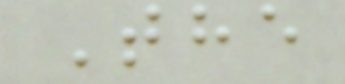The
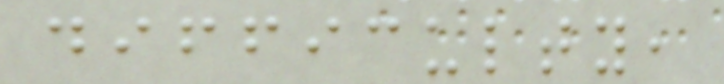difficulty,
